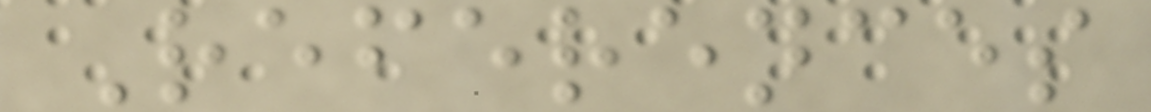References
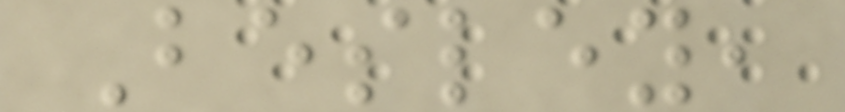Besley,
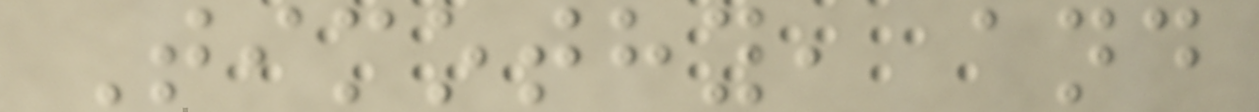Timothy, and
